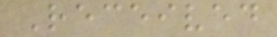Received
